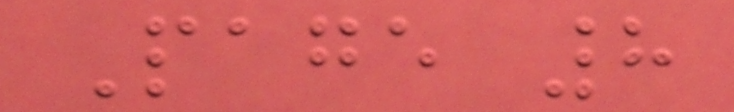Page 8
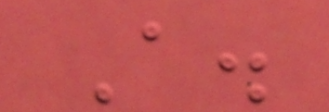A.
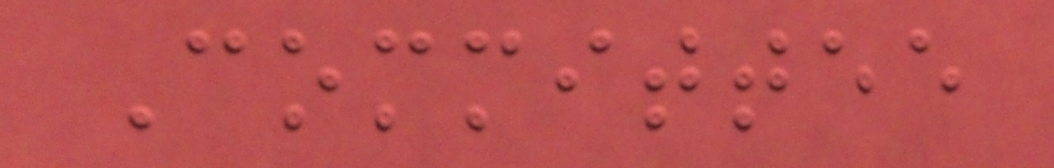Committee
